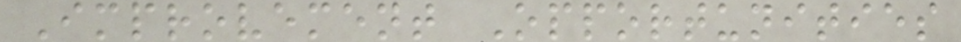Improvement Opportunities
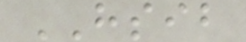HSIB
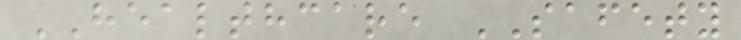HEALTHCARE SAFETY
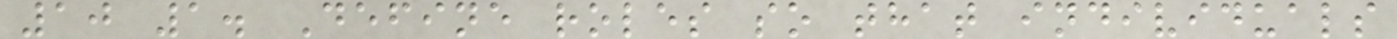10 1. Define roles so that individuals
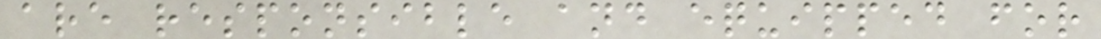are responsible and equipped for
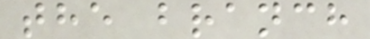the branch
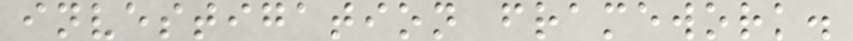investigation framework.
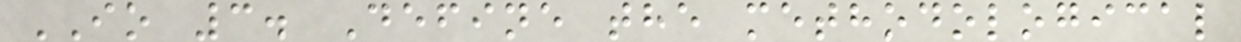IO 3. Define the methodological
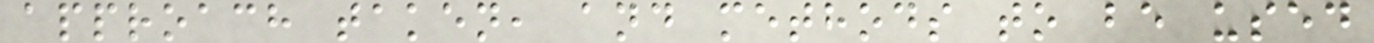approach taken, and methods to be used
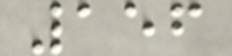156
